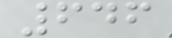646
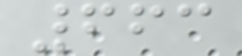663
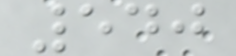540
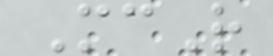McR
